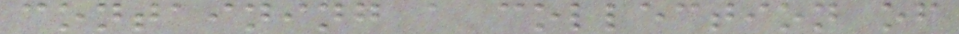containing a collection of
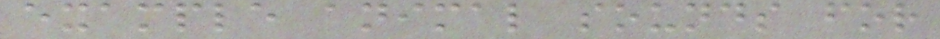example animal sounds for
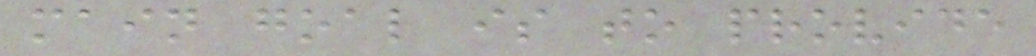main goal is to provide
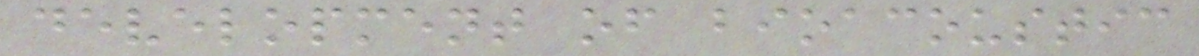development of bioacoustic
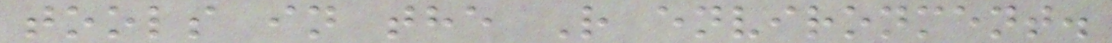tools in the R environment.
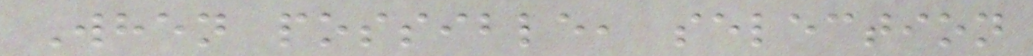When possible, selection
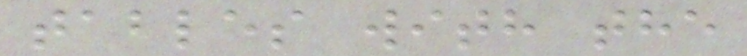tables with the
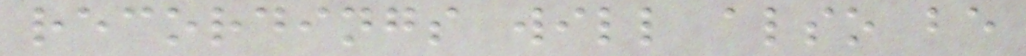recordings will also be
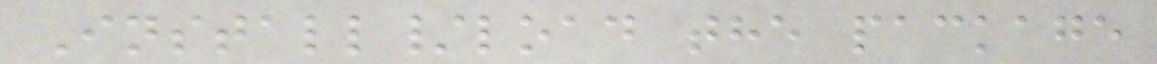Install/load the package
